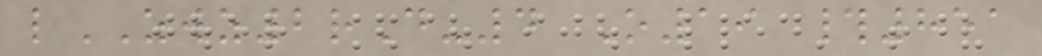lZWZ2rD-4 O19 #851
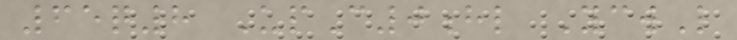65q8 UpC0hl YcwL
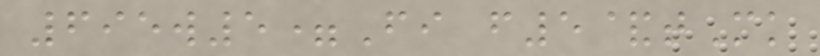695w5=Fi f5&tMk
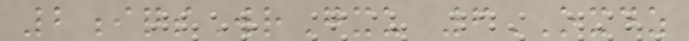2iqsWrGxu 6OXDZ
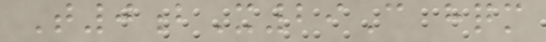T0bX29C hqm
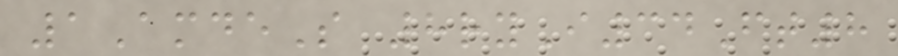1AmdeS 8ryI34Ft8
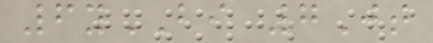6yBI 7Jt
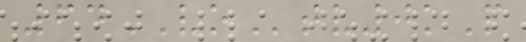64VOtv0kP
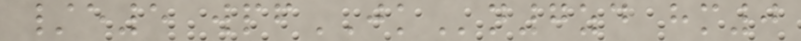/e5 wpfJKn7zd hm0
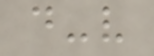d-v
